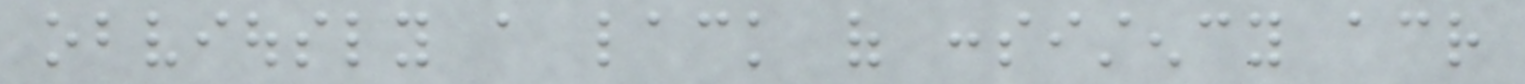obviously a lack of consistency across
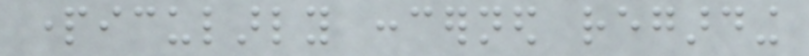particularly concerned regarding
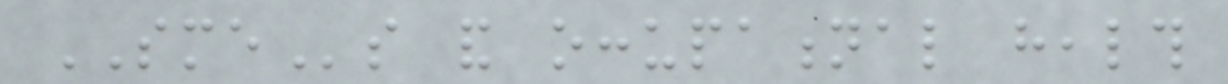SMEs and occupational health
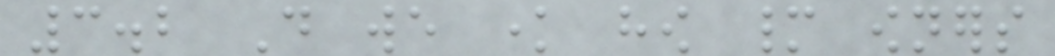3.2 Do we know how many owners
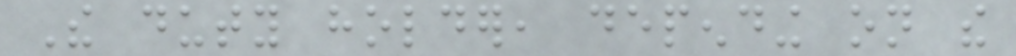The duty holder, depending on the
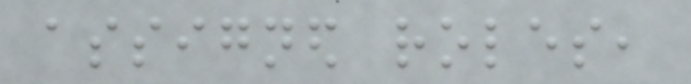assigned roles,
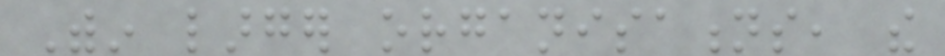Within larger organisations, the
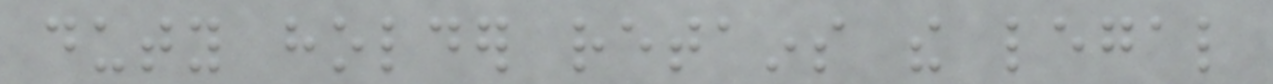duty holder retains the legal
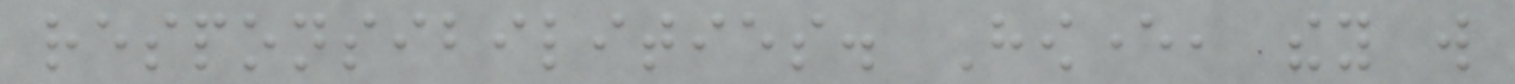responsibilities. However, they will
